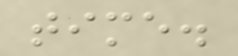time.
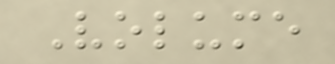Volume
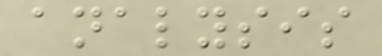analysis
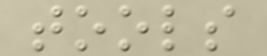tools
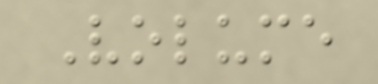Volume
